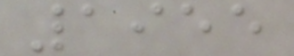1955
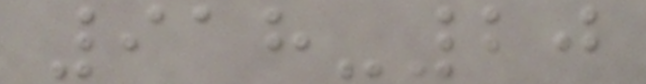918-20
